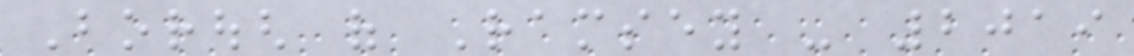Borough of Ramsey - 2019
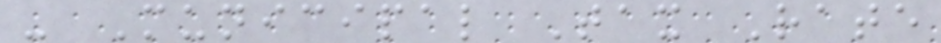- Municipal Tax Rate
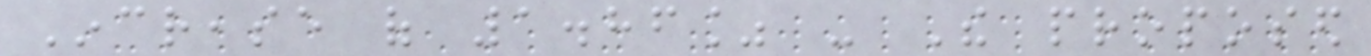Increase of 1.86% - The proposed
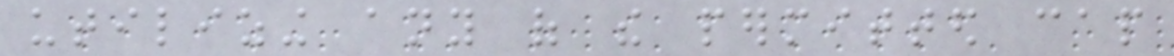utilizing any of the permitted cap
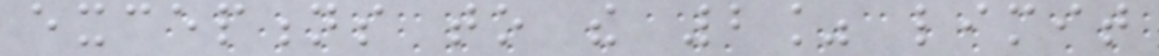exceptions to the 2% limit
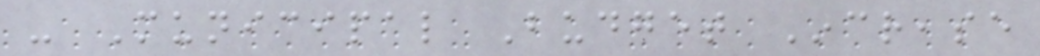- Municipal Budget Increase
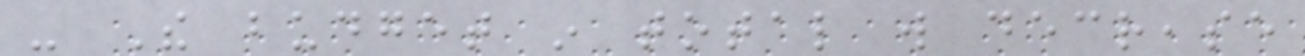- The budget in total will decrease
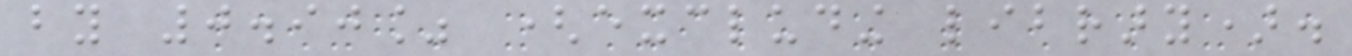by 0.90% (excluding library).
